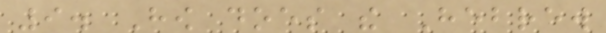9. How does the Hebrew
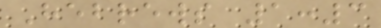Hebrews 1:3
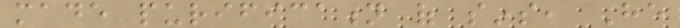made purification of sins, He
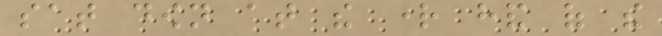sat down at the right hand of the
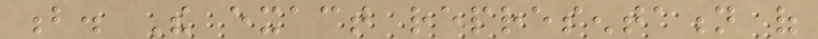b. The exact representation of
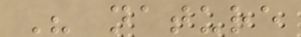His nature
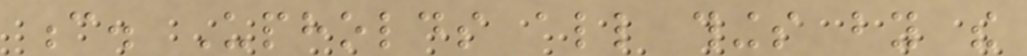c. Upholds all things by the
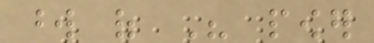word of His power
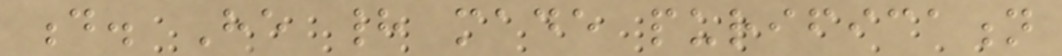d. He had made purification
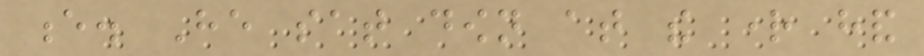e. He sat down at the right hand
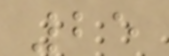25
